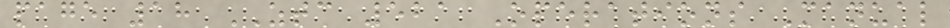page 18 ZTC 521 Operations Manual
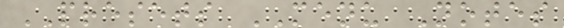PRESETS MENU Notes
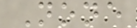None
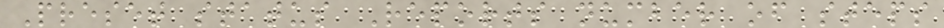Preset status Reports number of steps
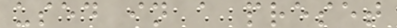used in a preset
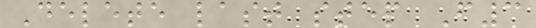Delete last step F3
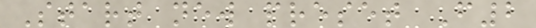Start new preset F2
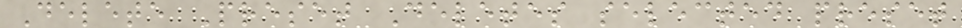Delete Preset Deletes selected preset
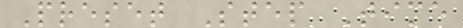Preset Step Time
